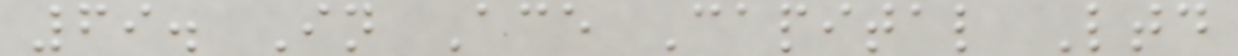69. In Ace Capital Ltd
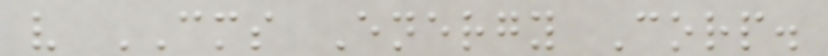v CMS Energy Corp.
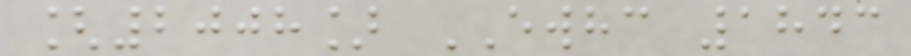[2008] EWHC 1843
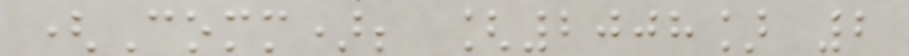(Comm); [2008] 2
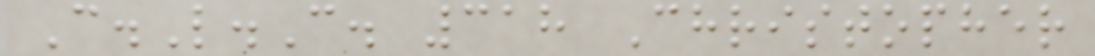C.L.C. 318 Christopher
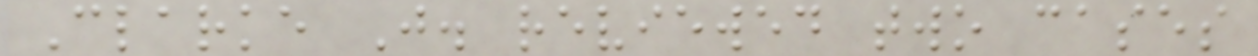Clarke J. reviewed two cases
